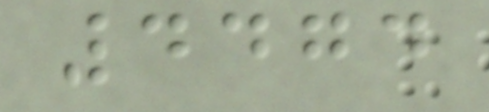4474
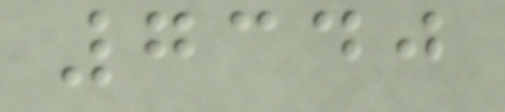7340
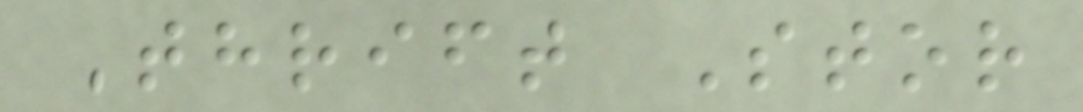Thrift Stor
